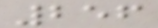256
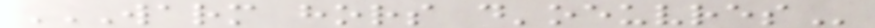WARM HORS D'OEUVRES
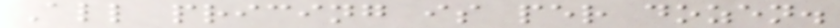All pricing is per dozen.
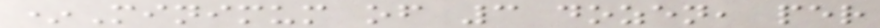*Minimum of 3 dozen, per
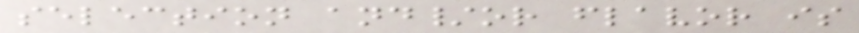selection and/or flavor is
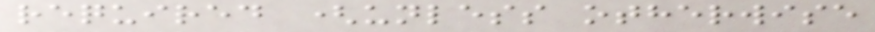required (unless otherwise
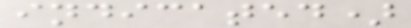indicated)
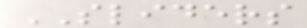SLIDERS
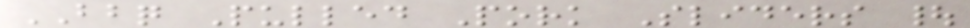BBQ Pulled Pork Sliders |
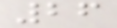26
